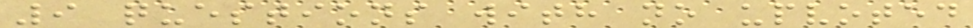9 questions with no upvoted
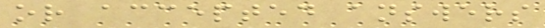or accepted answers
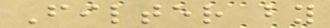Filter by
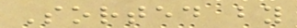Sorted by
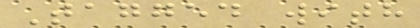Tagged with
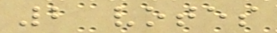2 votes
